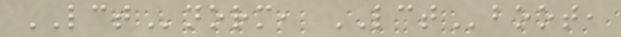LCTnorm, LCTboot,
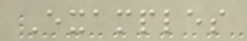Examples
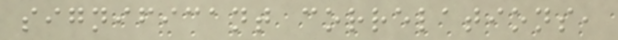significant correlations,
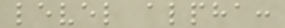level alpha:
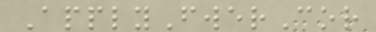ApplyFwerCor
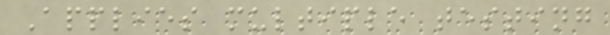Applies multiple testing
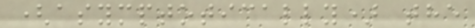(asymptotically) the
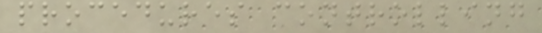procedures controlling
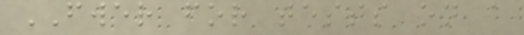FWER for tests on a
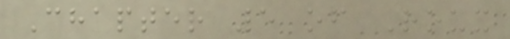Chapter 5 of Roux
